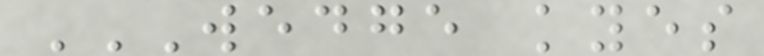WEDGE KYES
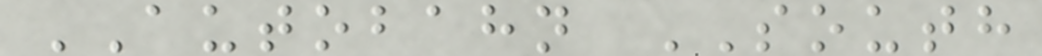AUTOBAHN SOUTH
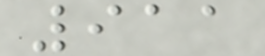911
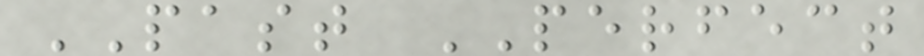PAST PERFECT
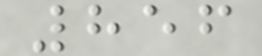856
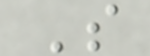S
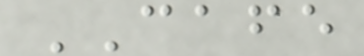CAFE
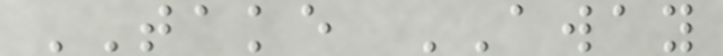TAKE AWAY
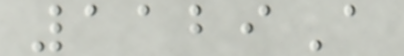1129A
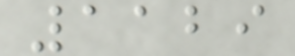1129
